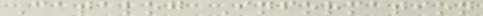Catalog Information
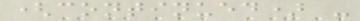(continued) -
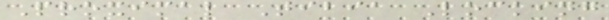Proximal Tibia Locking
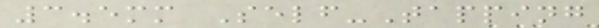3.5mm Self-Tapping
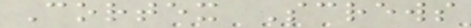Cortex Screws
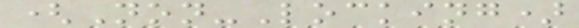(Non-Locking)
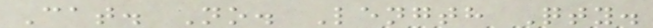Cat. No. Length Qty.
